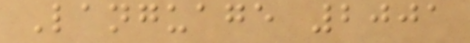Language 2001
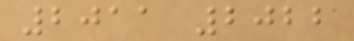2011 2022
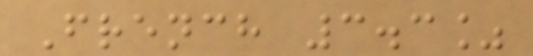French 3.3%
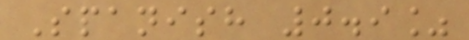Spanish 0.9%
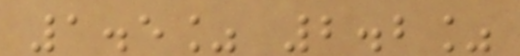1.5% 2.2%
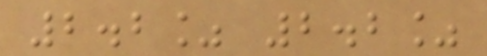2.2% 2.2%
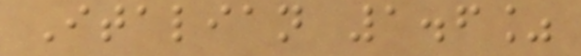Italian 1.6%
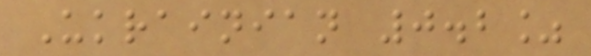Ukrainian 0.2%
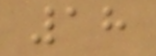18
